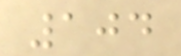104
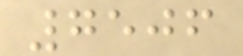7506
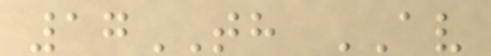17TH AV
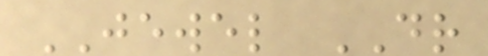JEWEL DR
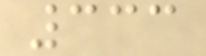333
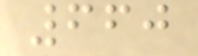660
